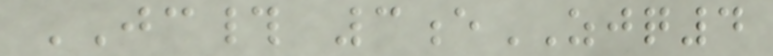JC# 3eZJQ4
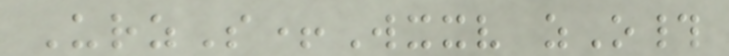UrzS+Wxxv zO#
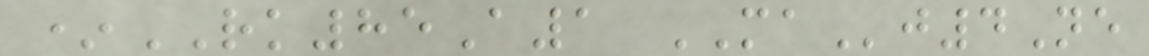*RK85A1 MAj4Ne
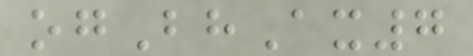ogBhAx7
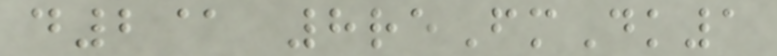d2@ 8reFmDk1
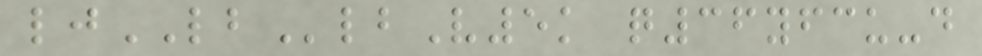ljLBlbV5k q36yfcu-d
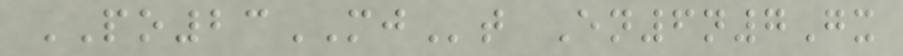PO23MJt En6n7Gx
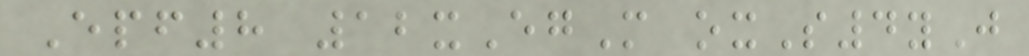Epf8 12xEgM oxS4yJ
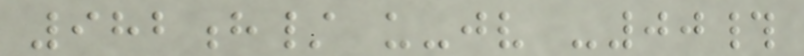982h/ u-jv -00#
